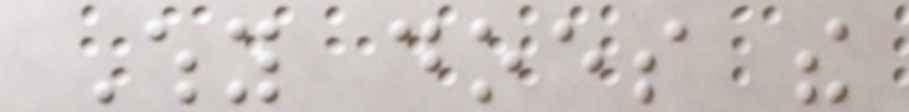Why does the
